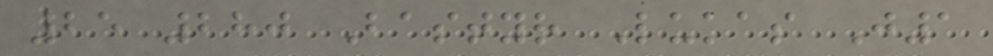25 280 Bastyr Lukas J1
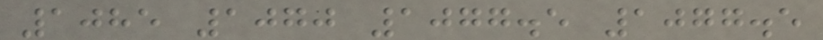1085 1070 1077.5 1077.5
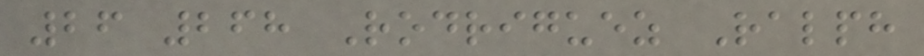26 268 Rodriguez Ralph
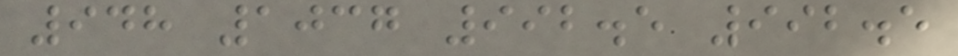948 1037 992.5 992.5
